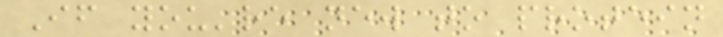If you're new to protein
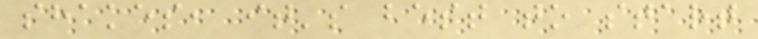shakes, it's best to start
